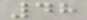48
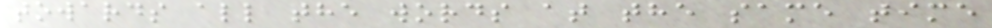towards all the words at the same time
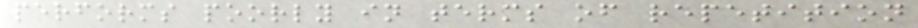performs poorly in terms of repetition
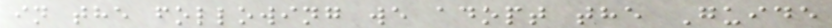in the following we adopt the Guide
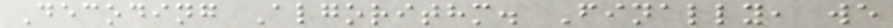Decoding Algorithm. Finally, we
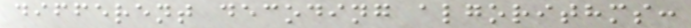different decoding algorithms:
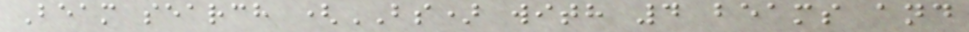Beam search (BS) with 4 beams and
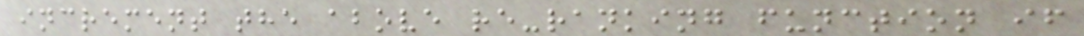increment the above re-ranking function if
